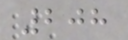208
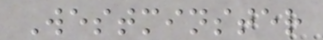Westminster
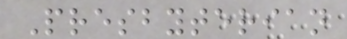Presbyterian
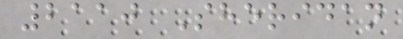2110 Sheridan
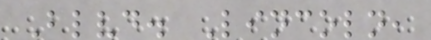Blvd. Lincoln,
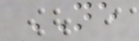NE
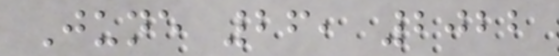June 26, 2022
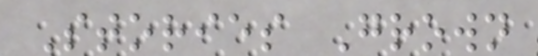Stories Grown
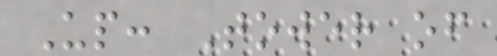Up: Tower of
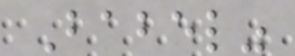Babel"
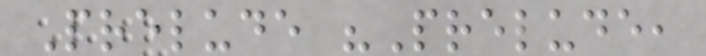Prelude "Prelude,
